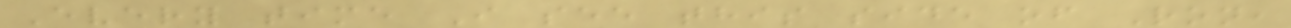Every time I see this side of Ron,
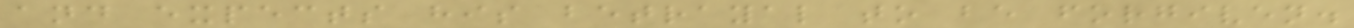and expects his betrayal to be forgiven.
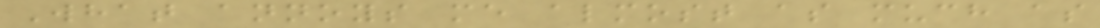What annoys me almost as much as
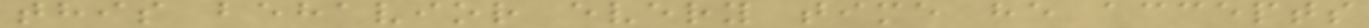this behavior every time he accepts
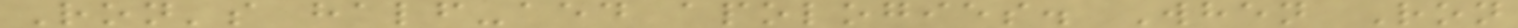Ron's half-aed apologies. When Ron
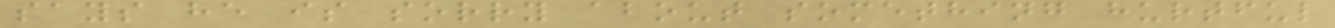says he is sorry about something hurtful
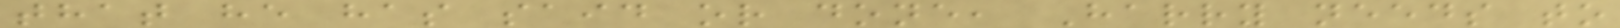that he has said or done, Harry needs to
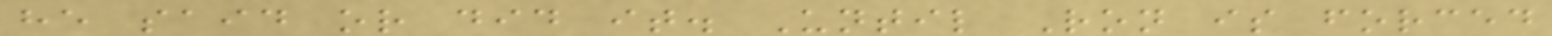he said or did it. Until Ron is forced
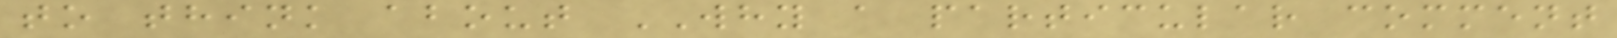to think about WHY a particular comment
